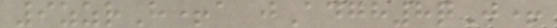9zzrH+a jAdgh8qJ+
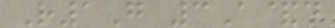R1G 3A&d
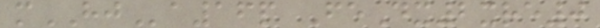mHJa16p FeDx2xre0
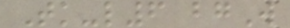Tk-l6 bgW
